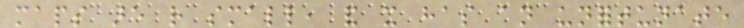maps are rather small, and it has an unfortunate
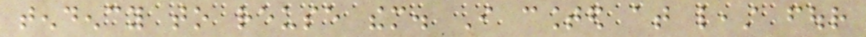tendency to reuse them. I counted at least four
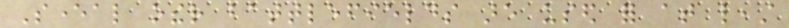Several other battlefields are used for at least
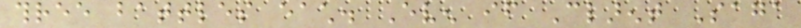three battles each. Even if Clarent Saga
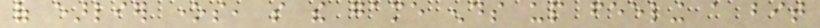of earlier ones, so the game ends up feeling a bit
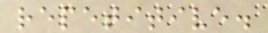repetitive.
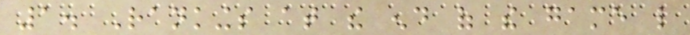1. Rankings at the end of the game like
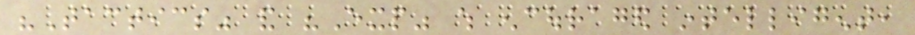"Tactics" and "Exp" which encouraged intelligent,
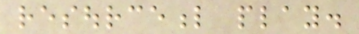resourceful play.
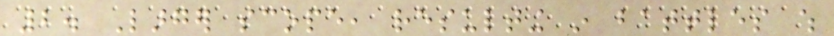2. Larger scope, resulting in battles which
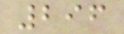296
